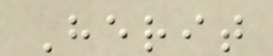Herit
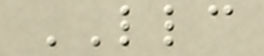LLC
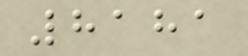8181
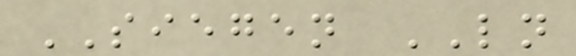SIEGEN LN
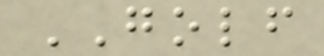GOLF
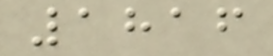1816
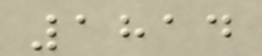1814
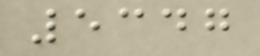5347
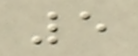5
